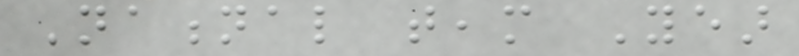National team Year
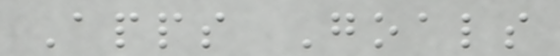Apps Goals
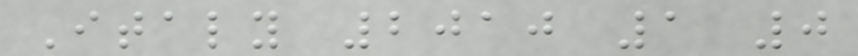Italy 2010 1 0
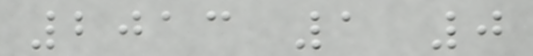2013 1 0
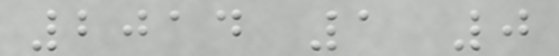2014 1 0
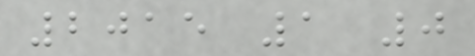2015 1 0
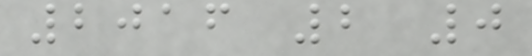2016 2 0
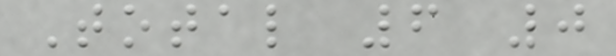Total 6 0
